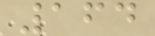164
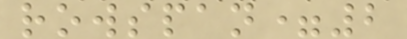rowspan=2
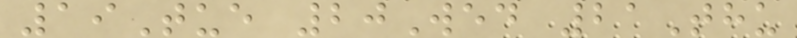19Tue 20Wed 21Thu
